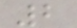2
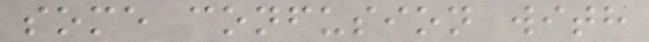some confusion with
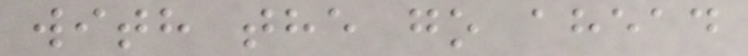with the go ahead
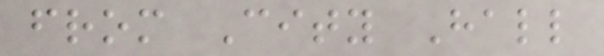from City Hall
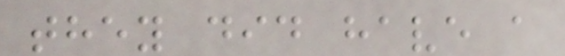they did have a
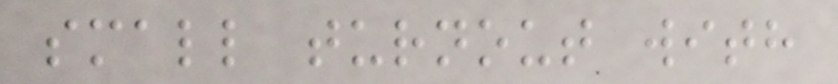small turnout with
